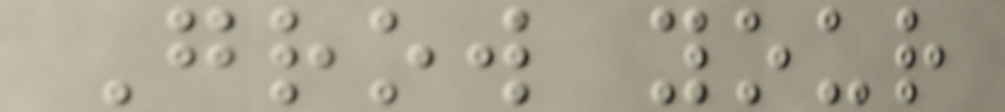Grow your
